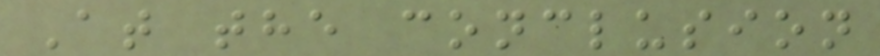At the conclusion
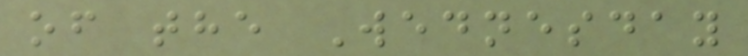of the Wednesday
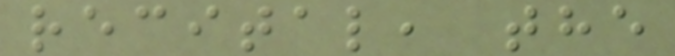recital, the
